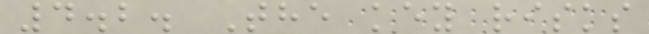4.2. The key risks
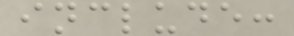include:
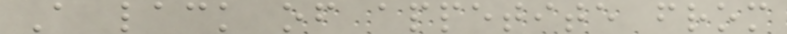A lack of appetite from
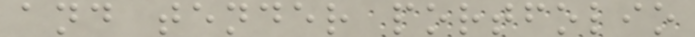and tender portfolio
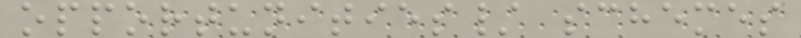opportunities/ schemes
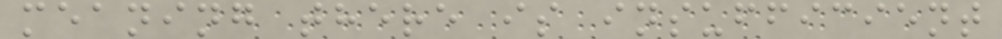meaning there is insufficient
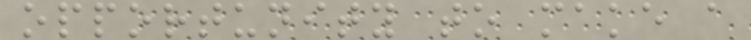opportunity to make a
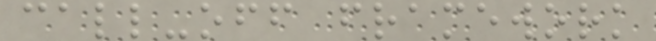call-off framework
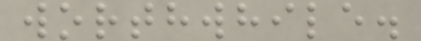worthwhile.
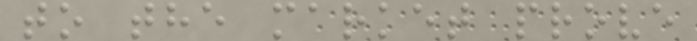to the market prove
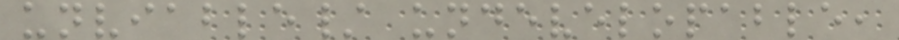unviable/ undevelopable,
